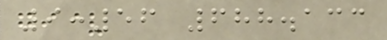9:56 688.133
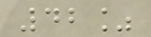42%
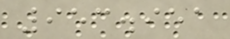953.951
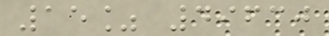15% 49630
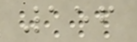156
